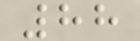88
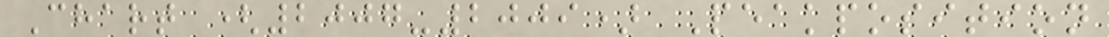Chart (2007-2009) Peakposition
